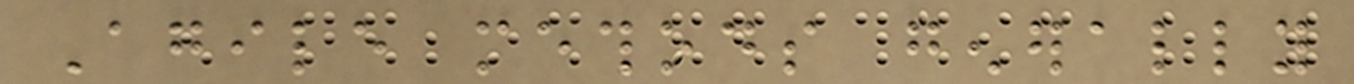Agile methods generally
